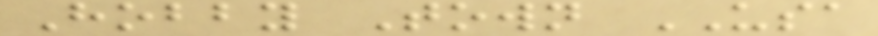Hobby Town USA
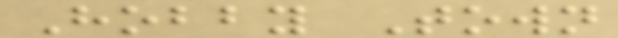Hobby Town
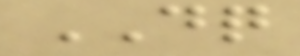DQ
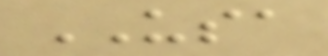USA
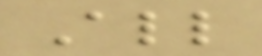All
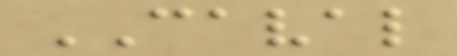CAVAL
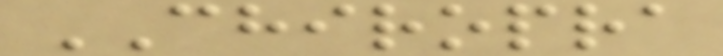CHIROPRA
